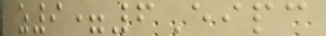z9=6Eipc
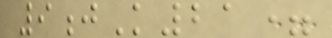9jK21=
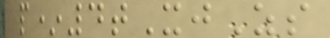p*4tXjZs
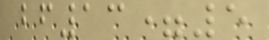bf13=5
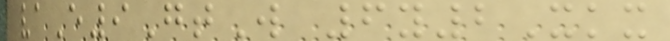vaE9GtW 6y2Xkx
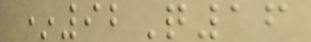*92Q16
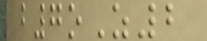b7oZ2
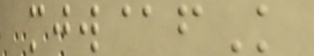mjw@fK
